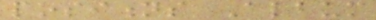positions Album
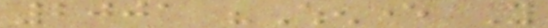2001 "Whenever You
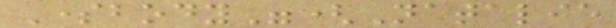Somebody"(Natalie
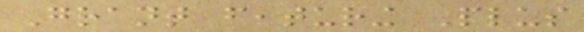Grant featuring Plus
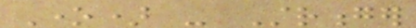One) - Stronger
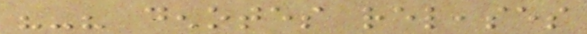"-" denotes releases
